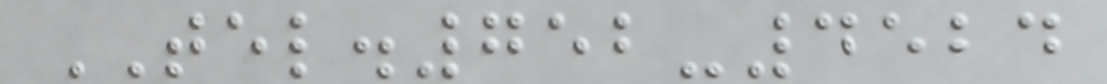TEL.752-4524
